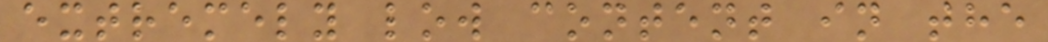extremely low content in the
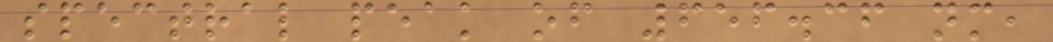spectral peak of 656.36 nm,
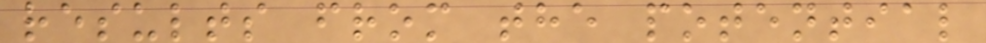results from the potential
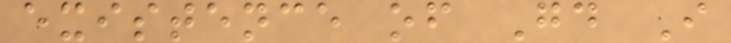existence of Gd I
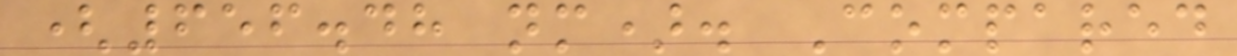(656.48 nm). Compared
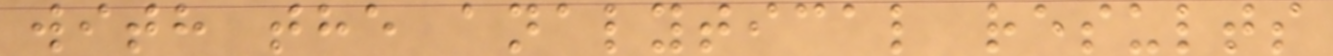with the analytical results
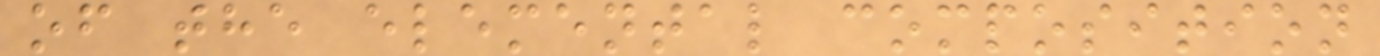of the elemental composition
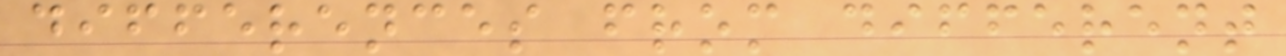differences from different
